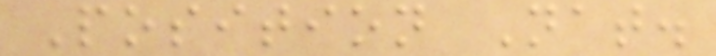Position Nat.
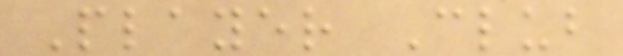Player Club
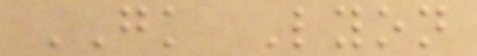GK Lyon
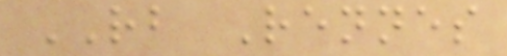RB Rennes
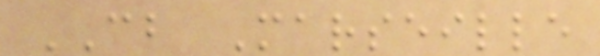CB Marseille
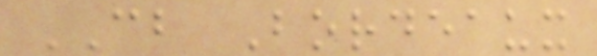CB Bordeaux
